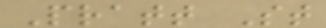Pratt St
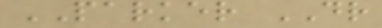PARKER DR
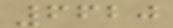6620
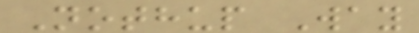Nothup Way
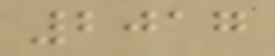2017
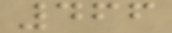466
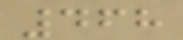468
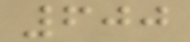600
